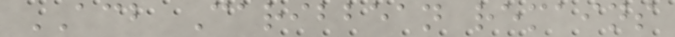ACB Caribbean remains
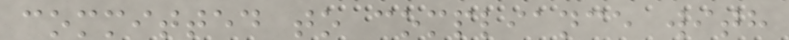committed to compliance with
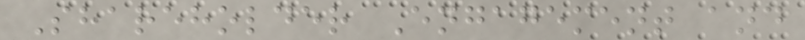Shareholder Engagement and
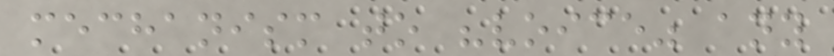mechanism to "voice" any
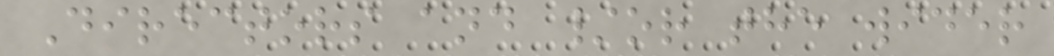Directors and /or the wider
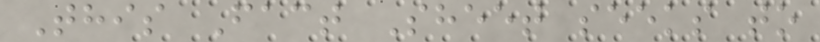This Fact Sheet seeks to
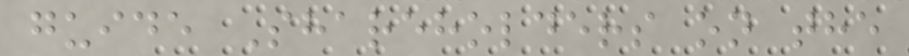guide Shareholders on the
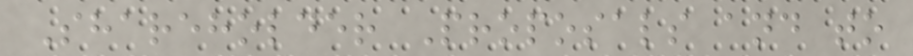Shareholder Proposals and to
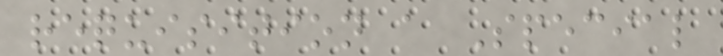requisition a Special
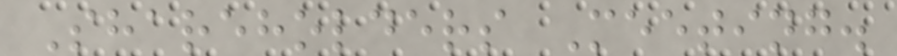Shareholders Meeting.
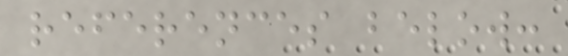references below:
